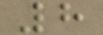8
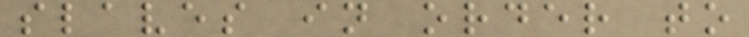slaves in order to
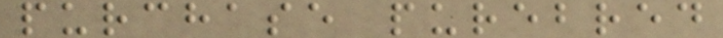purchase purebred
